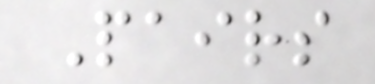Pairs
